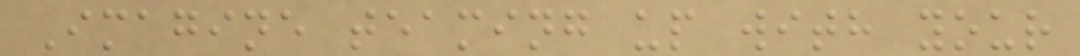Imagine teaming up with your
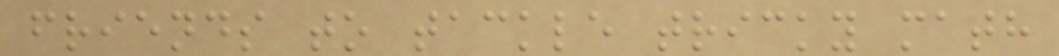friends to tackle tricky math
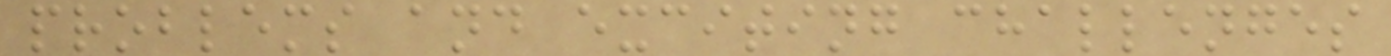problems and exciting challenges
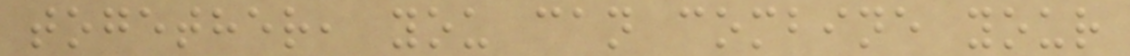together, you can combine your
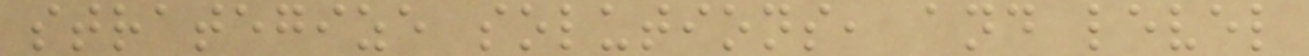strategize solutions, and level
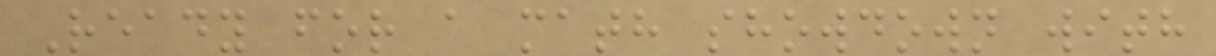Ready for a math showdown with
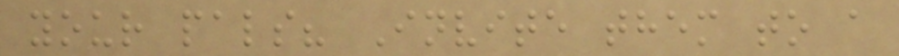your pals? Invite them to a
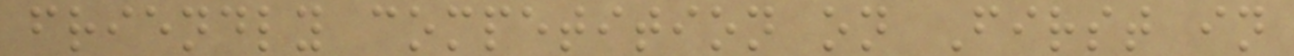friendly competition on First in
